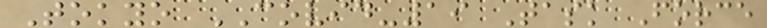Tokyo COVID-19 Task Force
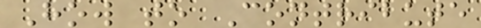How to Contribute
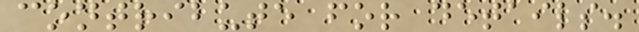contribute for details.
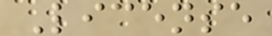License
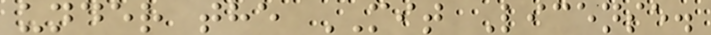under the MIT License.
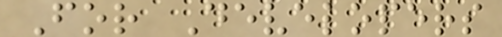For Developers
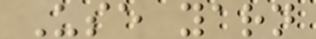Use yarn
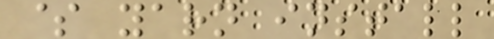$ yarn install
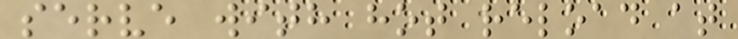serve with hot reload at
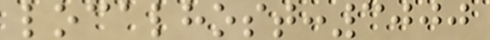localhost:3000
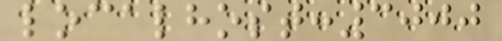localhost:3000
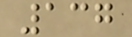137
